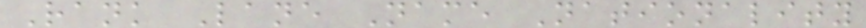Rank Lane Name Nationality
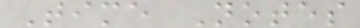Time Notes
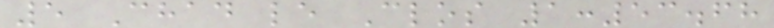5 Chad le Clos 1:53.68
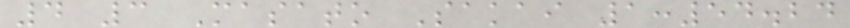4 3 Masato Sakai 1:54.24
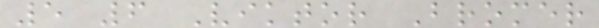5 6 Viktor Bromer
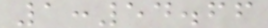1:54.66
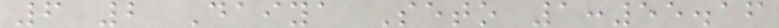6 2 Daiya Seto 1:55.16
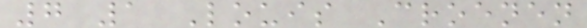7 1 Louis Croenen
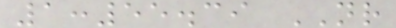1:55.39 NR
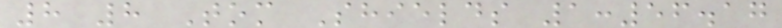8 8 Tom Shields 1:56.17
